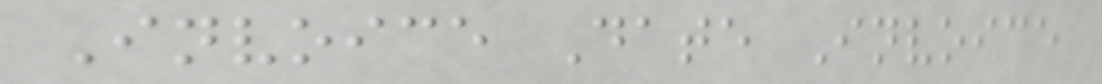Invoice Date Invoice
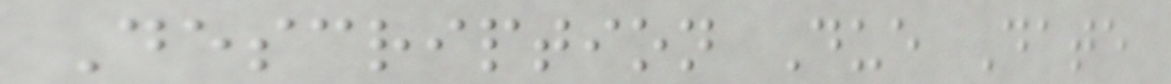Description Due Date
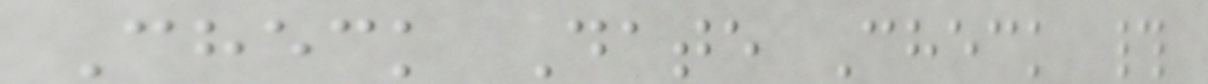Check Date Check #
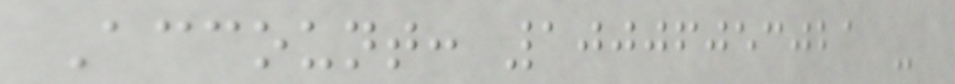Account: 10006053021 -
